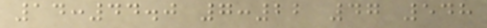14:44.0 7:22 47 548
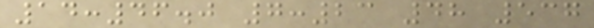14:46.0 7:23 48 537
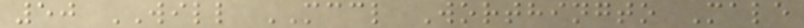50 WILL MCCL Worthingto Male
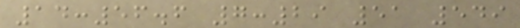14:56.6 7:29 51 549
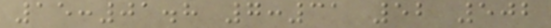15:01.8 7:31 52 502
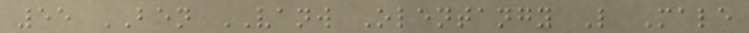55 BEN VANW Olentangy L Male
